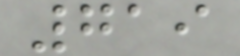719
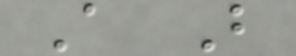A B
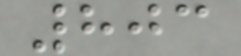803
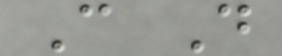C D
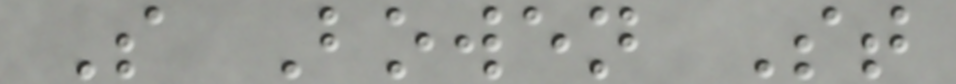S Bowen St
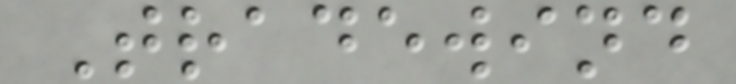Tradewind
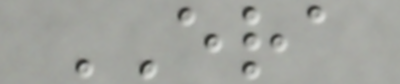ERA
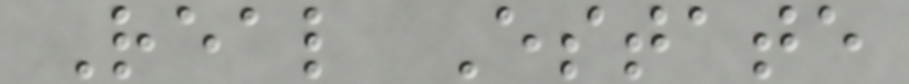Real Estate
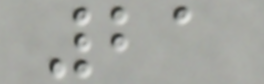21
